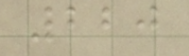220
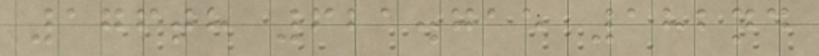176th 621.715 182nd
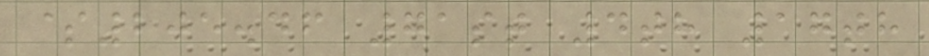$205.46 71st 4th 17th
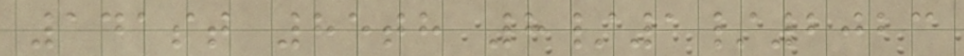141st 85th 8/1/2023
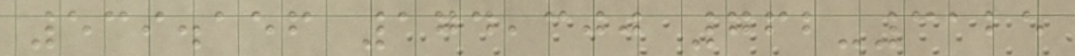539.156 174,300 762-3125
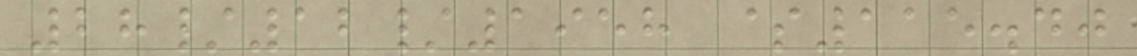28/12/1958 $115.40
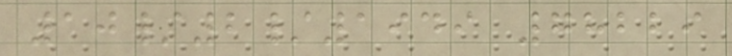10/2/1949 78229
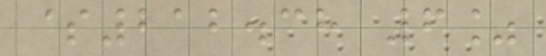$212.38 6%
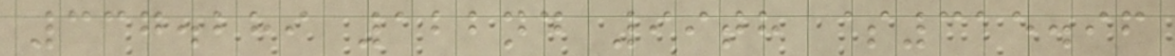337.289 122nd 99th $315.96
